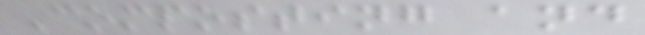Composting and
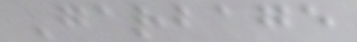Garbage
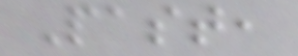Past,
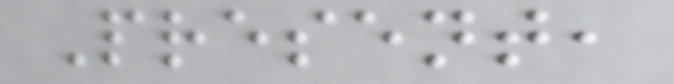Present,
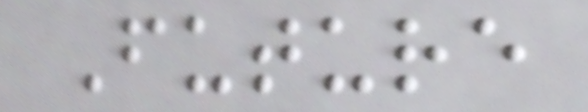Future
